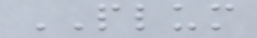PLUM
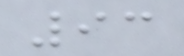93
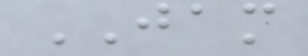JAM
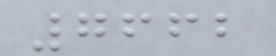7662
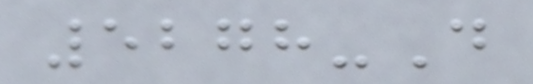5278-D
